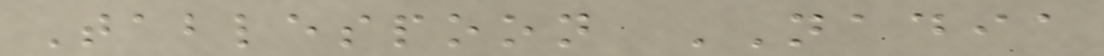Tablespoon NADIA
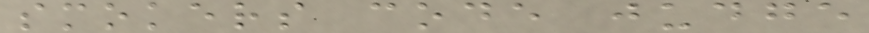smokers code judge
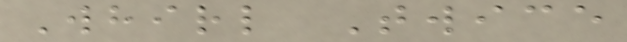Whirl Twice
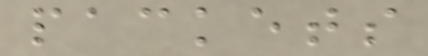packets
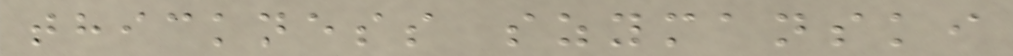thickness szymanski
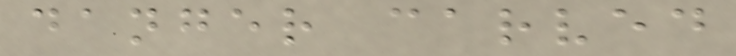danger carved
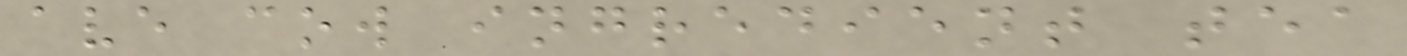ave cow ingredient tea
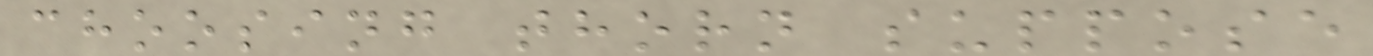choosing thorn suppose
